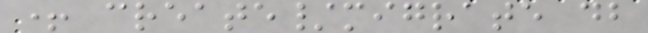+ create/migrate db
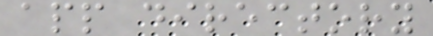app directory
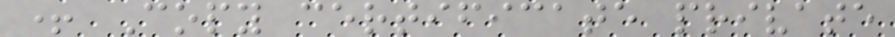+ Copy certificate private
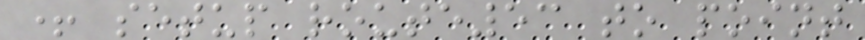+ setup route53 to point
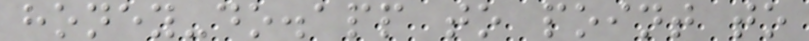honey-do.app to point to
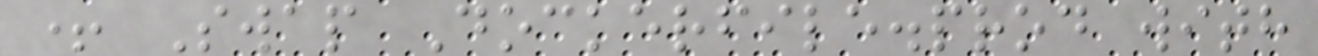+ Swap Dockerfile.prod with
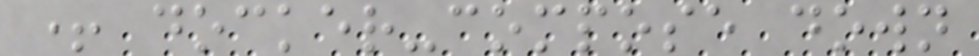+ docker-compose down
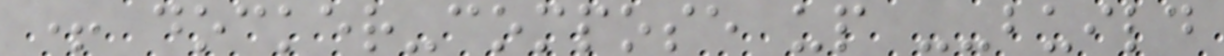+ docker-compose up --build
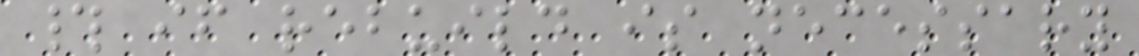# if rebuild is necessary
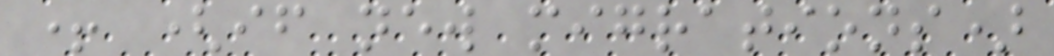+ (if new migrations)
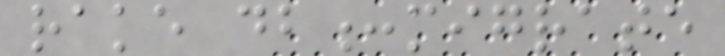rake db:migrate
